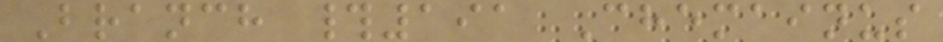Branch #191 Chemainus
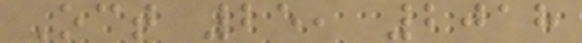Oct 25, 2018
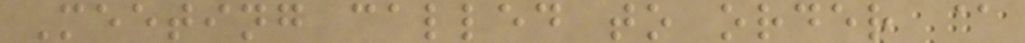Meeting called to order @
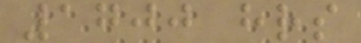1700 hrs
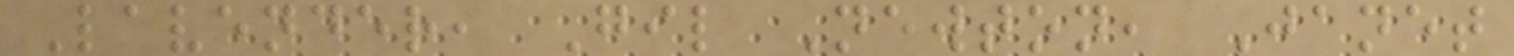Lavender, Gil Newton, Janet
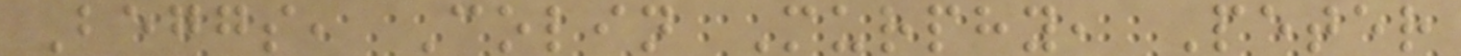Beggs, Colin Murphy, Peter
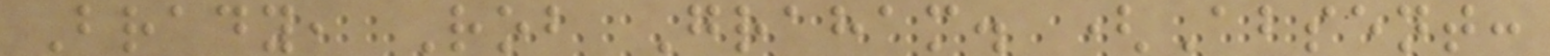Brady, Rob Graham. (Absent:
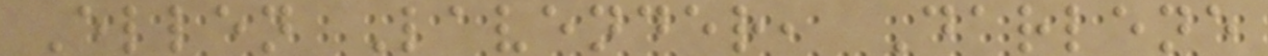Ellen Lavender, Darlene
